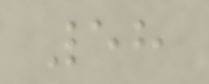58
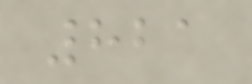821
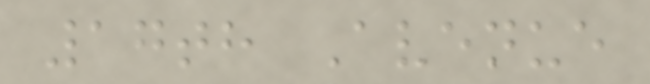17th Avenue
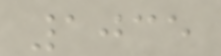1035
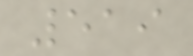519
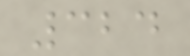324
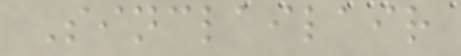Sinclailair
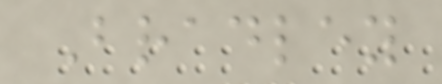Bradley
